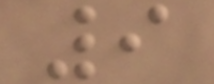9
